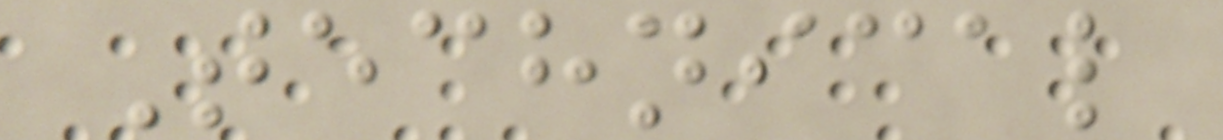Technical
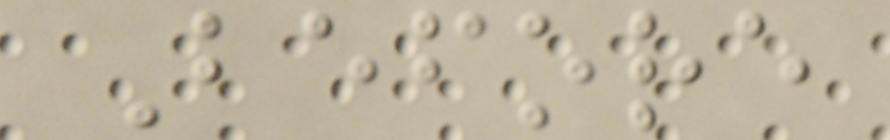Before
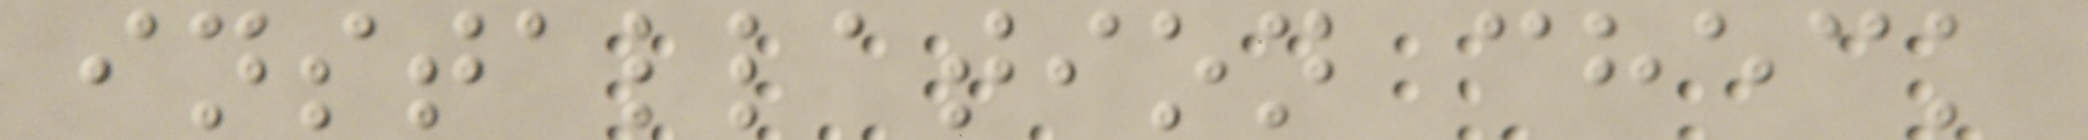installation check
